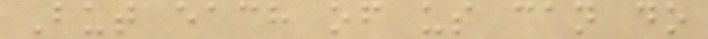But each of us can do
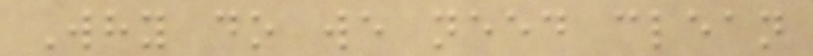Why do we need clean
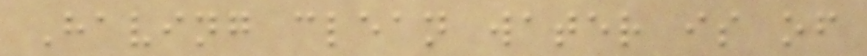Having clean water is of
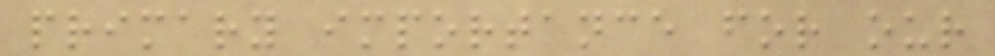primary importance for our
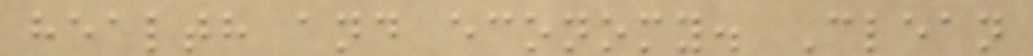health and economy. Clean
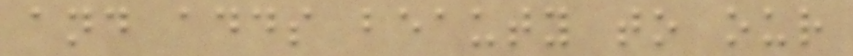and adds beauty to our
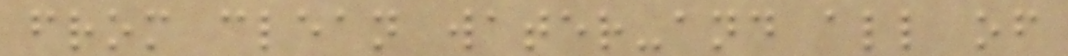from clean water-and all of
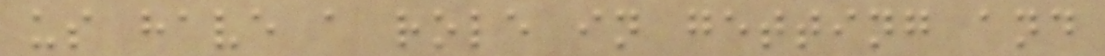us have a role in getting and
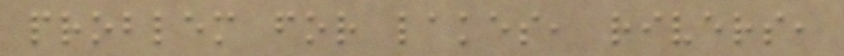problem for lakes, rivers,
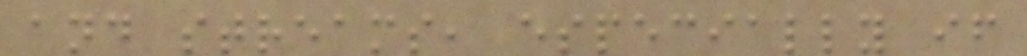and streams, especially if
